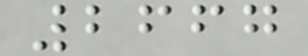2667
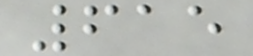615
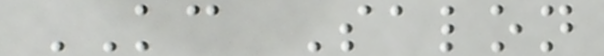KC Salon
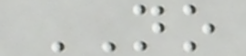NO
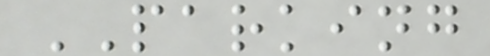PARKING
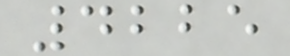4225
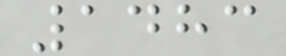1483
